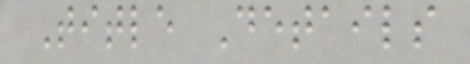Title Details
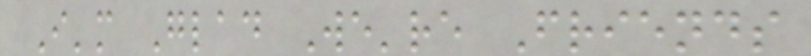I'm Glad We're Friends
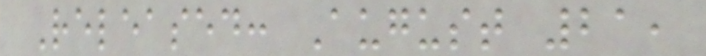Released: August 21,
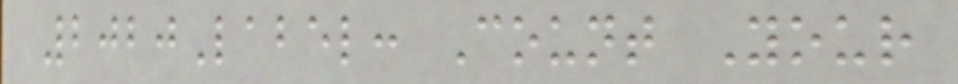2020Label: Count Your
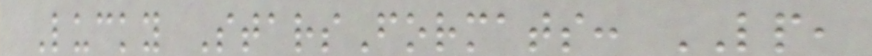Lucky StarsFormats: LP,
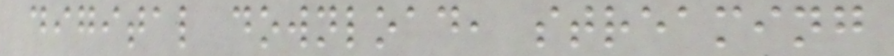digital download, streaming
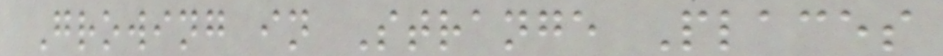Growing in Strange Places
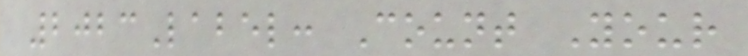2023Label: Count Your
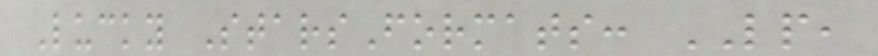Lucky StarsFormats: LP,
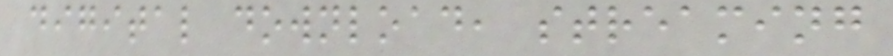digital download, streaming
